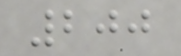200
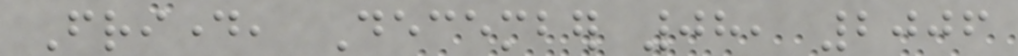Friday, December 08, 2006
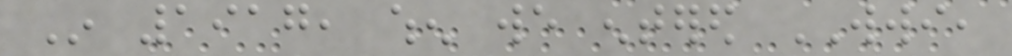In 1917, when we entered WWI,
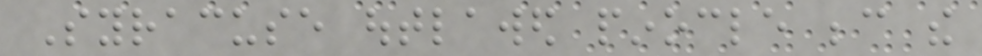Syracuse outlawed pinocle because the
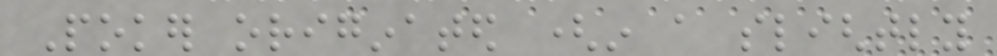Poker originated (in a slightly
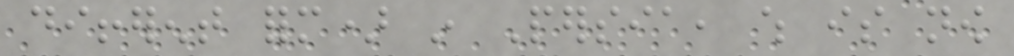different form) in Persia, which is now
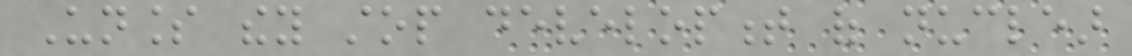Unless they stop development of nuclear
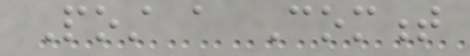Post a Comment
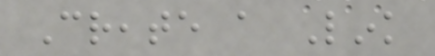Create a Link
